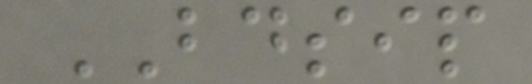BDSIP
